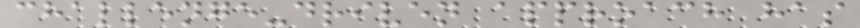challenge-driven approach has
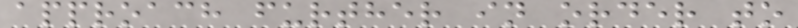approach further in order to
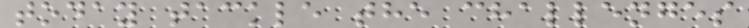today tackle the challenges
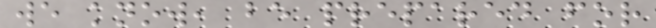we know, be prepared for
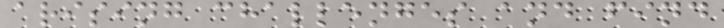arising challenges and find
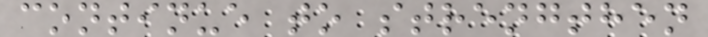continue to strengthen
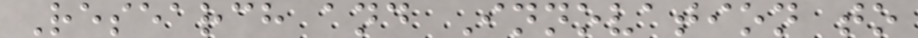Research and Innovation to
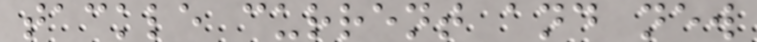tackle current and new
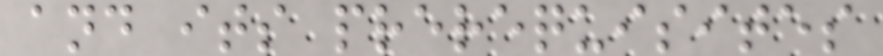and its prerequisites
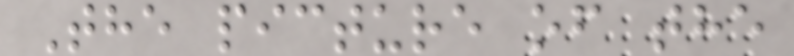The picture of the
